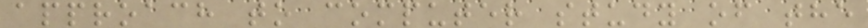approach to computer study of the
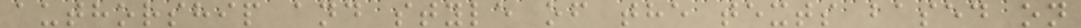authorship and style of the texts based on
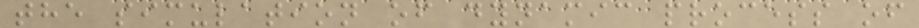the simulation of dynamic process of
